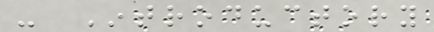- Introductory
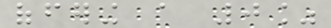offering a 0%
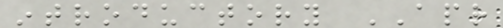introductory APR
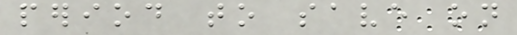period to save on
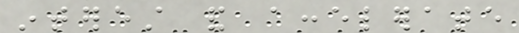interest and accelerate
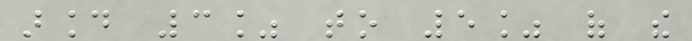around 3% to 5% of the
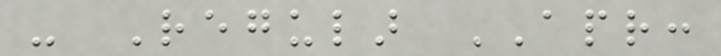- Regular APR:
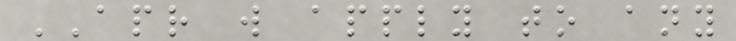APR will apply to any
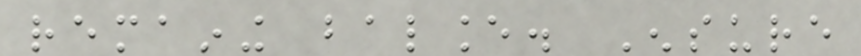remaining balance. Ensure
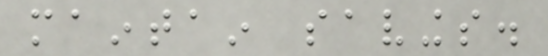maintain savings.
